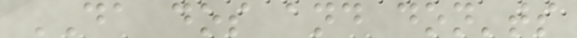DA dos and don'ts
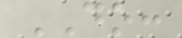DO:
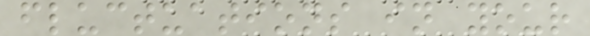fluctuations in your
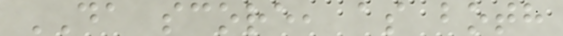DA score, as both
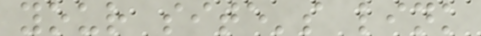your site's link
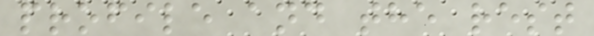profile and the rest
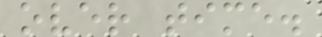over time.
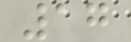17
